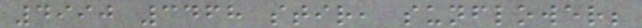4990 3468 stir, sunflower;
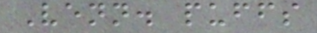Venn. puffs
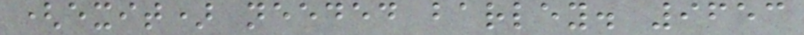(exit) needed barley. 9653
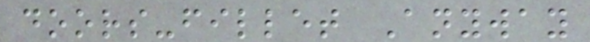doors-fillet Anyway
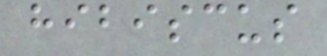hibiscus
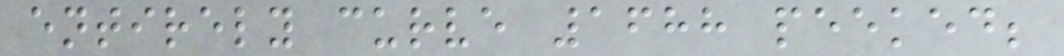entirely curve 1688 peeked;
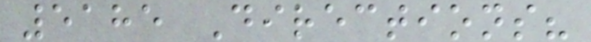5185 Directions?
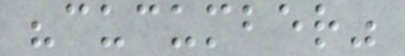"cucumber"
